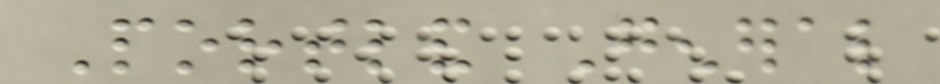Portland General
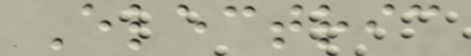Electric
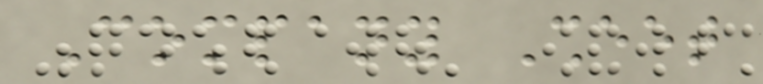Company Sheet
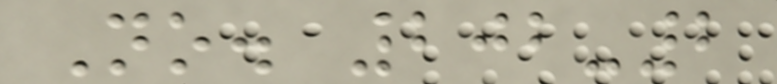No. 202-2
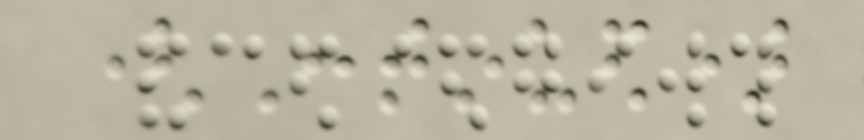(Continued)
